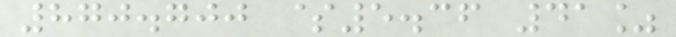870.700 $5.36 41%
